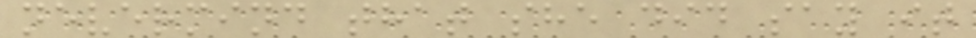nevermind that she did say it
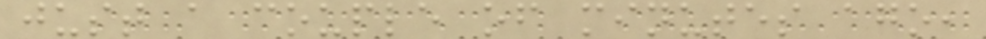just a couple of minutes ago,
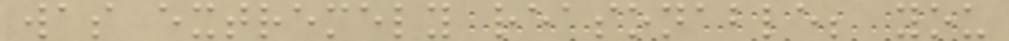was extremely reasonable; you
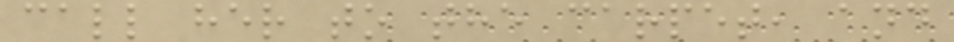call her to the carpet, and
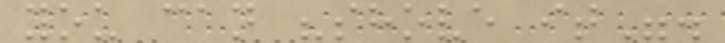you can "shove it".
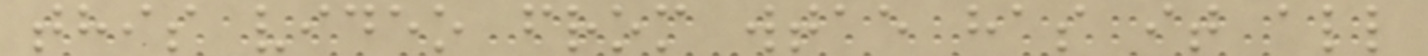this video from wtae has it all
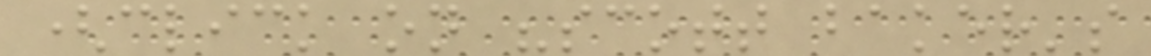(click on "scott baker's
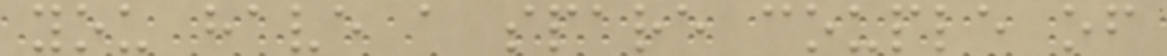you have a spare couple of
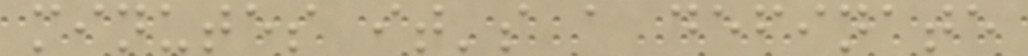minutes it's a definate
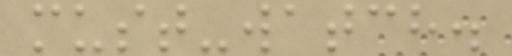must-watch.
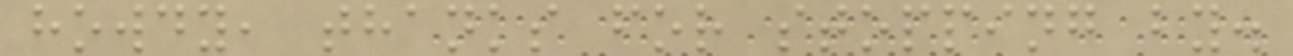howdy, thanks for stopping by.
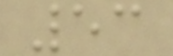53
